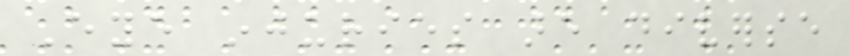Eye injuries are diverse
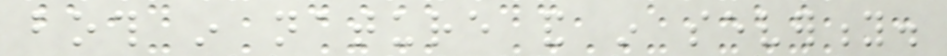both in nature and in severity.
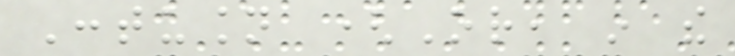Contusion (Or, in the
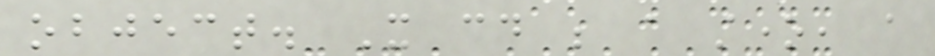object. It could be a stone, a
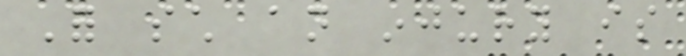For such an injury is
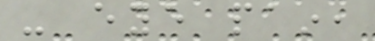- eye pain,
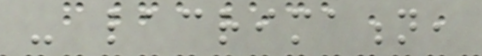- lacrimation,
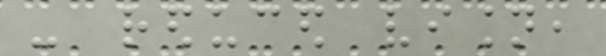- reduced vision,
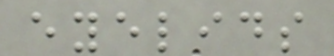eyelids
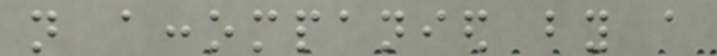not accompanied by a
